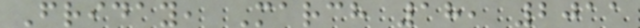Friday, March 18, 2011
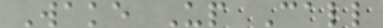Wake Up Call
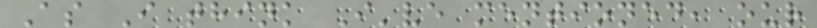As I think I've mentioned, our
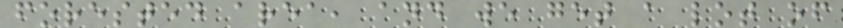forested area, and we get a lot of
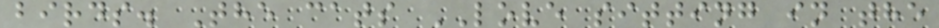birds. The cats LOVE sitting in the
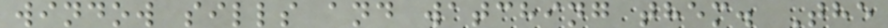window sills and watching them. The
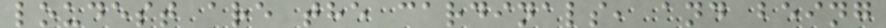loudest are the cardinals, and being
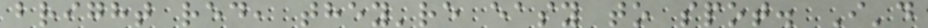bright red, they're easy to spot. I'd
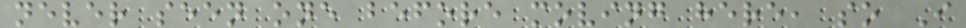never seen one before moving here, so I
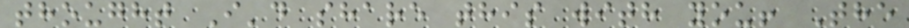thought I'd share this with you! The
